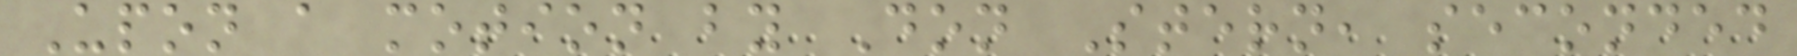Upon a motion by Don Stern, seconded
